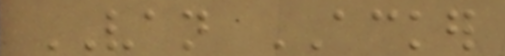VAN ACKER
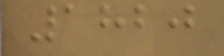1820
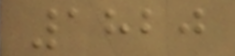1820
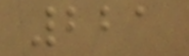221
